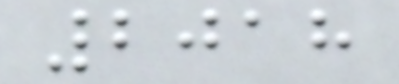2018
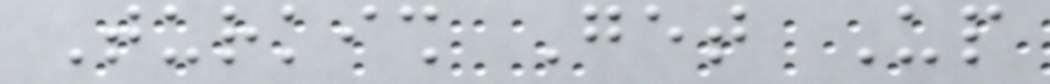Turkish Get Up
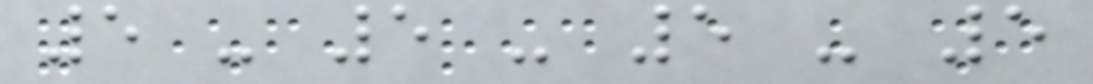5 - 5 - 5 - 5
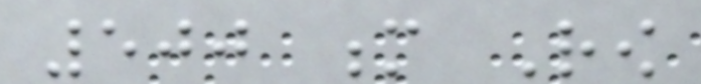500 m Row
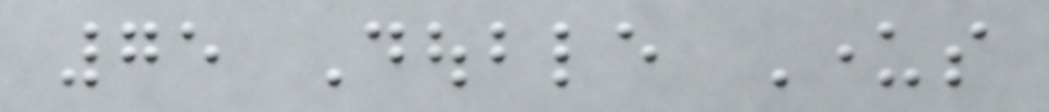75 Double Unders
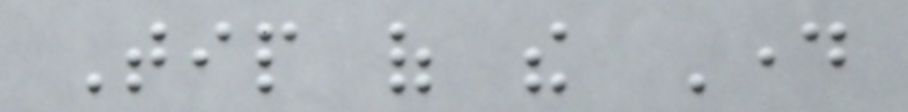Tip of the Day
